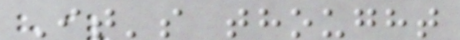It's thought
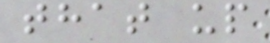that up
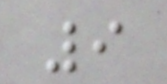9
